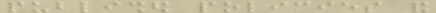published policies and
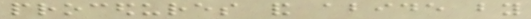procedures and abide by
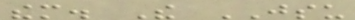them. The JSU
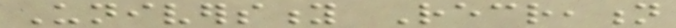University Recreation
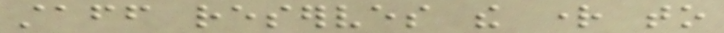staff reserves the right to
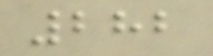282
